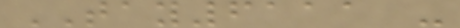TAY6111 -
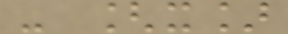- [x]
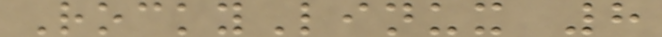RockyLinux 8
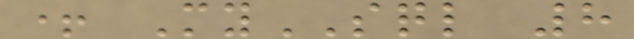+ MySQL 8
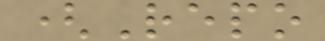(Repo
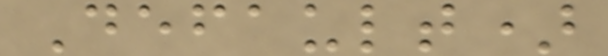Default)
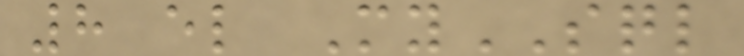8 el MySQL
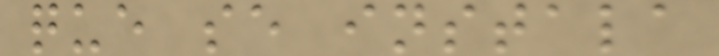que se instala
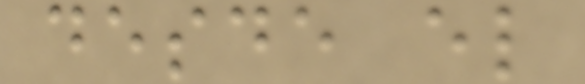desde el
